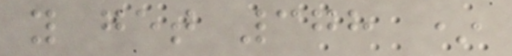you get 378 *
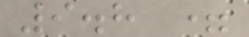9.8 =
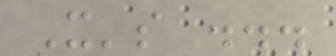It's ...
